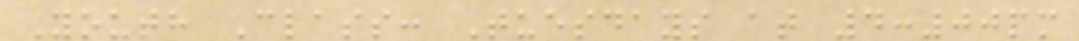Youth Class: Tuesdays at 4:00pm
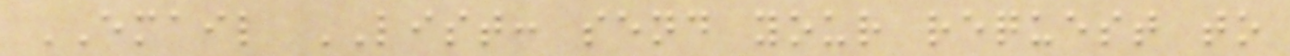EMAIL LIST: send your request to
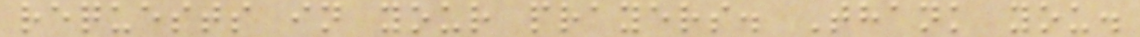requests in your prayers. Thank you.
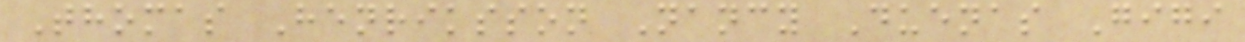Thomas Henriksson Nancy Duenas Gigi
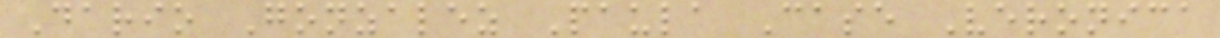Dario Gonzalez Paula Case Veronica
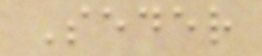Seder
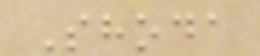Shoda
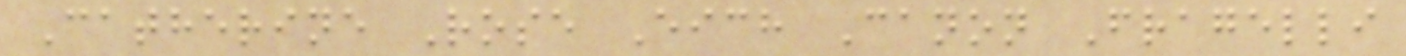Catherine Rose Eich Canon Fragelli
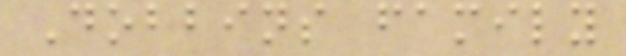Dobbins family
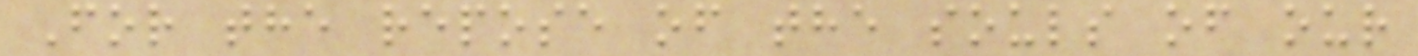For the repose of the souls of our
